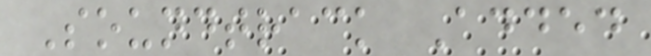Soundtrack Added
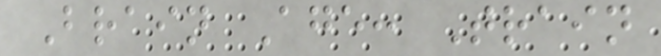Brain Age: Train
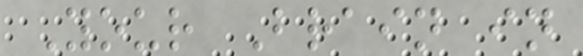Your Brain in
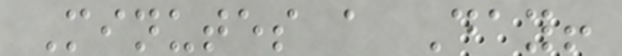Minutes a Day!
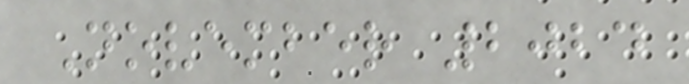November 2024
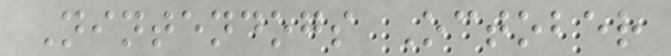Nintendogs October
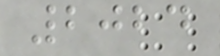2024
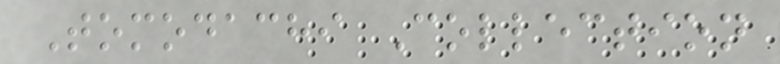Tomodachi Collection
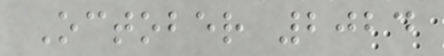October 2024
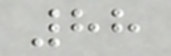88
